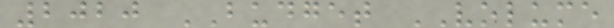2020 BUDGET VOLUME
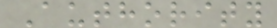Authority
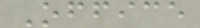Office
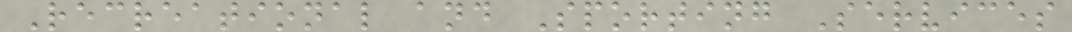Recreational and Sporting Services
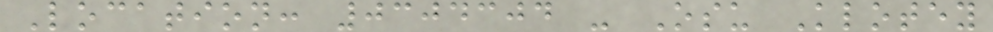Location: 0304304 - Osu Klotey
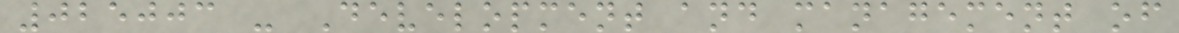025003 - Development and management of
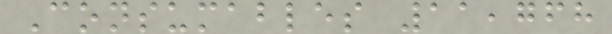Consumables 11,768
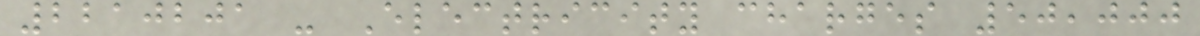2210201 - Electricity charges 50,000
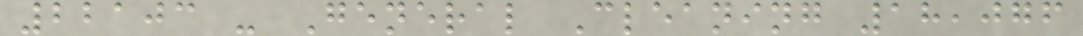22103 - General Cleaning 18,076
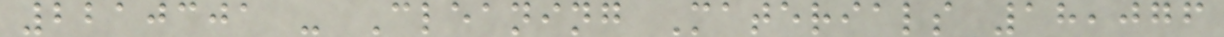2210301 - Cleaning Materials 18,076
